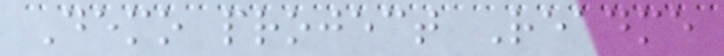Demo project Readme
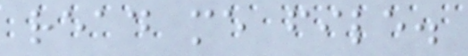read me file.
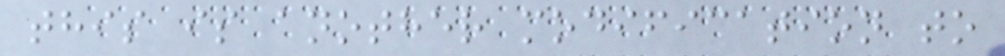this is another modification to
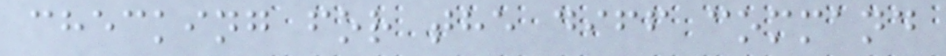checking for the diff command
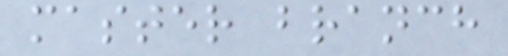master branch
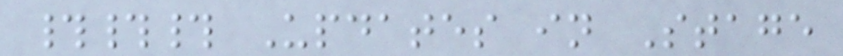### Updates in Stage
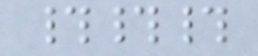###
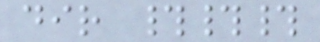dir ###
